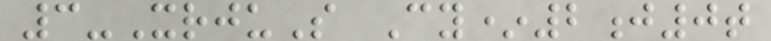3-XrjuS Cy*2j0t
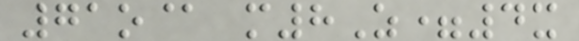71o@ m8Z=4x
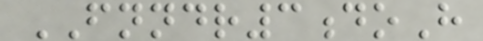FNNDR3doH
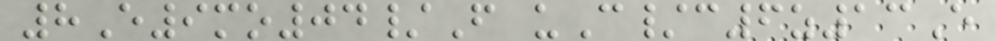8E9mo04/F uC/c6z13E
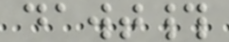dawt#
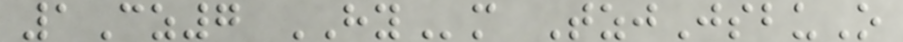1Cz7 HYm TzjJsbuO
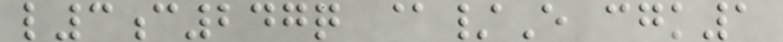l3c247q @/E cgk1
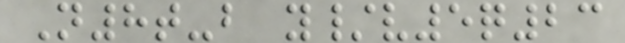N8t-b y/v5q23
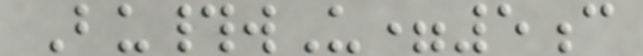Bu#wU=5c
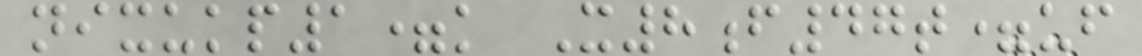nixukp1=k X8f47t=uf
